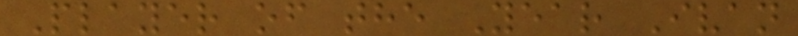Player of the Year Ivan
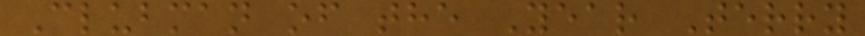Clubman of the Year Terry
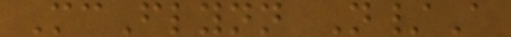McFlynn N/A
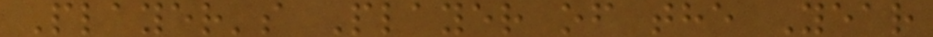Player's Player of the Year
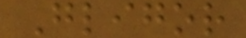Gligor
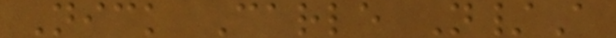Nick Carle N/A
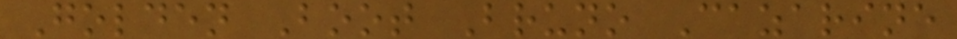Golden Boot Bruno Cazarine
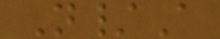N/A
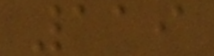119
